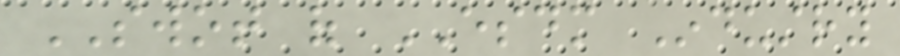SWOT of ESDM Industry
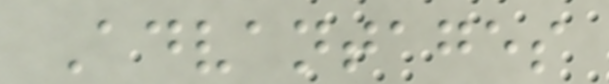Advantages
